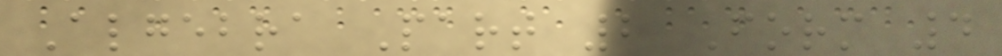Algebra Part 2 Form 4
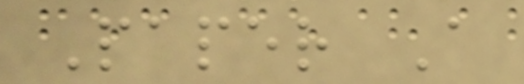Paper A
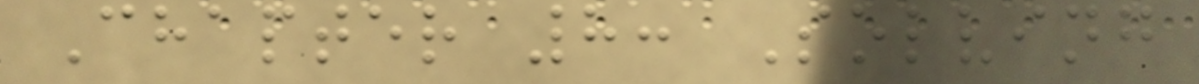Chapter 8: Solving
